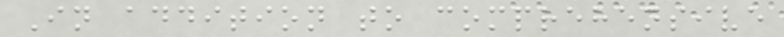In addition to comprehensive
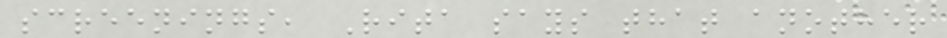screenings, Rita says that another
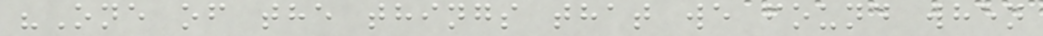"One of the things that we found when
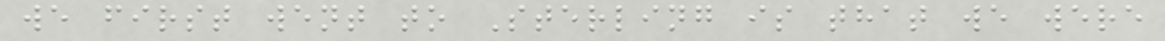we first went to Sterling is that we were
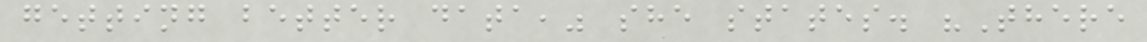getting better data," she states. "There
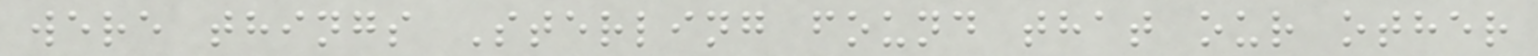were things Sterling found that our other
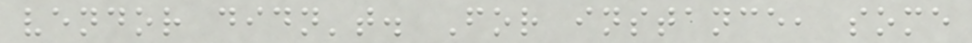vendor didn't. For instance, some
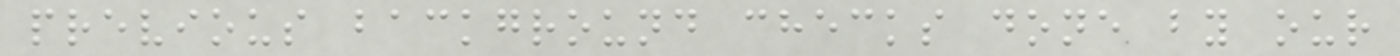previous background checks done by our
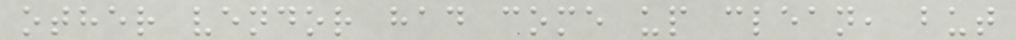other vendor had come up clean, but
